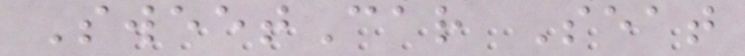SweetCar Seat
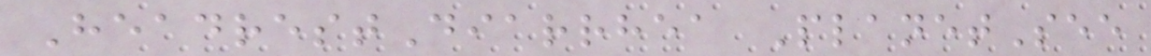HeadrestDiarrhea PlanetSee
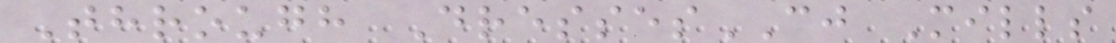Through DressesCJ Mills
